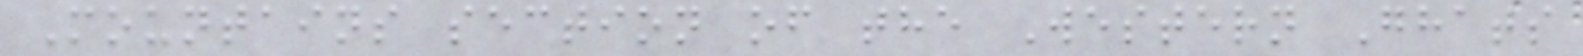Mountains section of the Western Ghats
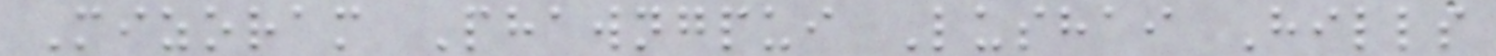Mizoram Phawngpui Lushai Hills
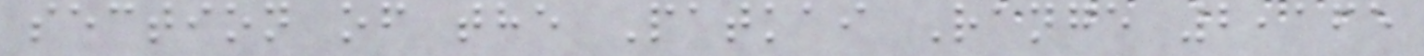section of the Patkai Range 2,165
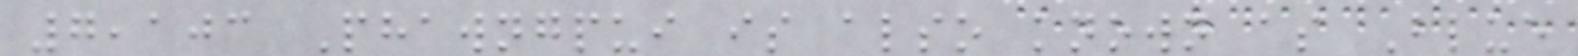7,103 Phawngpui is also known as Blue
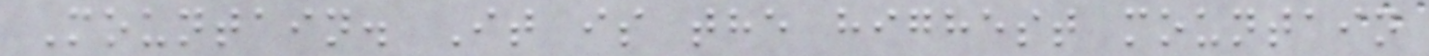Mountain. It is the highest mountain
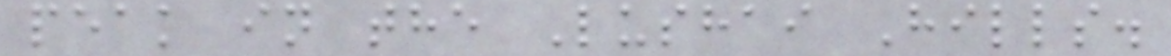peak in the Lushai Hills.
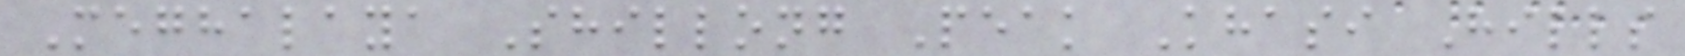Meghalaya Shillong Peak Khasi Hills
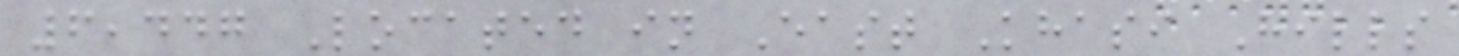6,447 Located in East Khasi Hills
